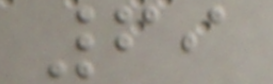69
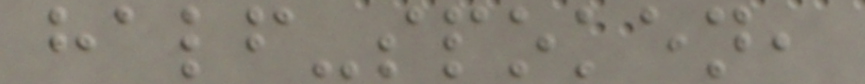half-spoken,
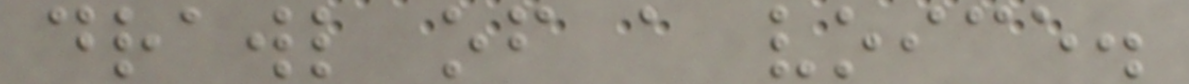drawl of a voice.
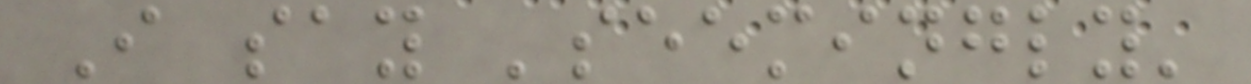I say 'seemingly'
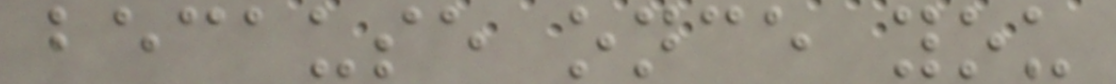because once you
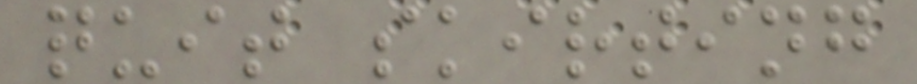quit skirting
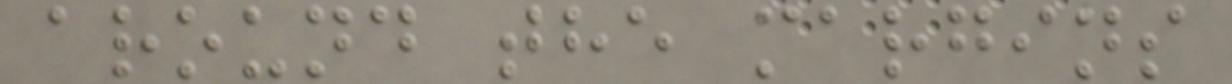around the margins
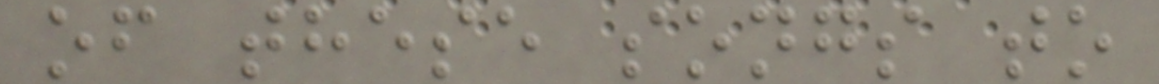of these songs to
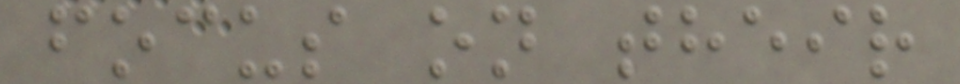focus on their
